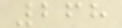268
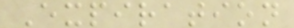Expiration
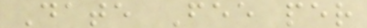Date Fee per
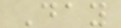Day
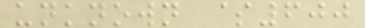unknown $600
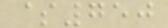$750
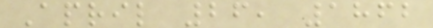April 26, 1862
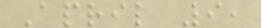April 9,
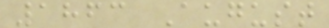1863 August
